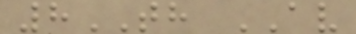8TH AV
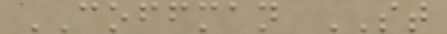COFFMAN ST
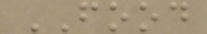FOOD
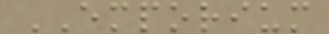EMPORIUM
